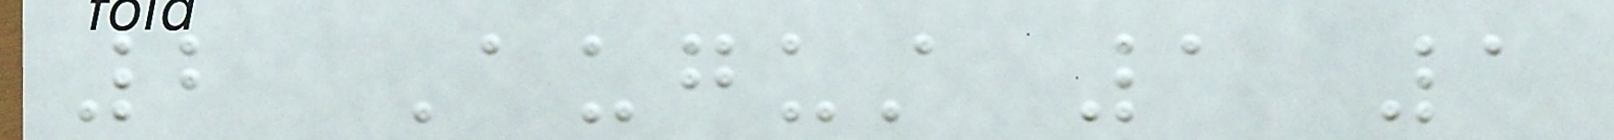2 August 1 1
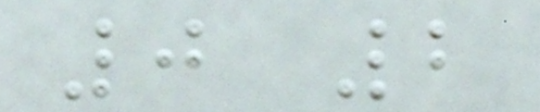0 2
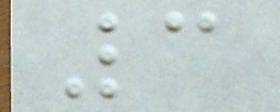3
